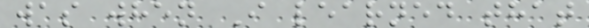was when I learned that
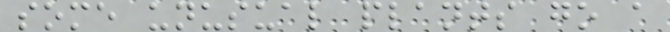some unusual plants go a
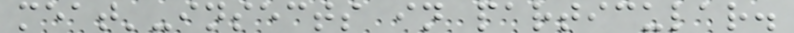meat'-insects in particular.
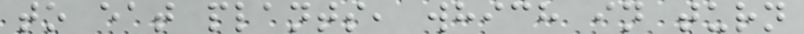to eat plants, which in turn
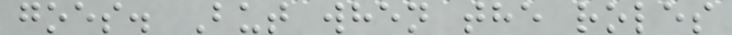goes. But when the roles
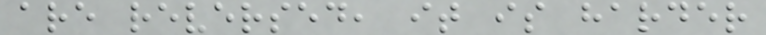are reversed, it is harder
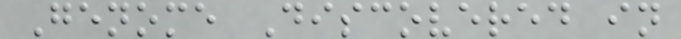Genome Discovered in
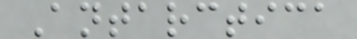Antarctica
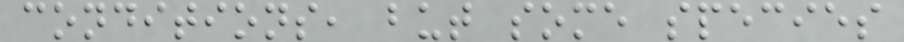conditions, but some species
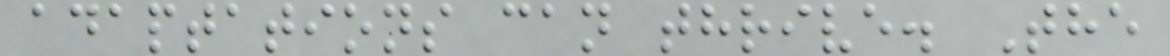adaptations can thrive. The
